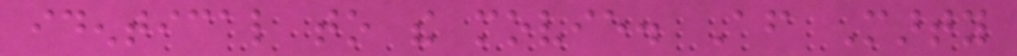identical to the movie. After Marty
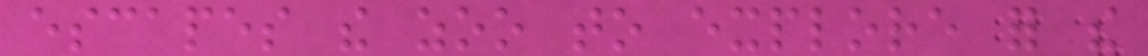escapes the zoo to explore for the
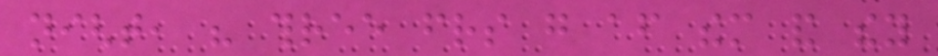night, his three friends go after them and they
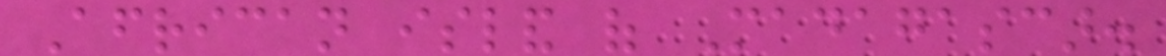African island of Madagascar.
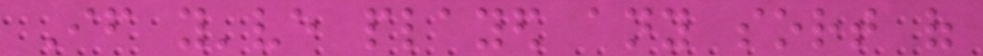If you've played any sort of
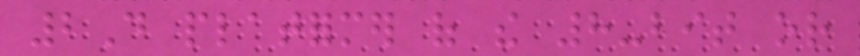2D platformer of the 8-bit or
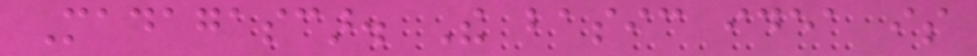Madagascar. The basic idea is
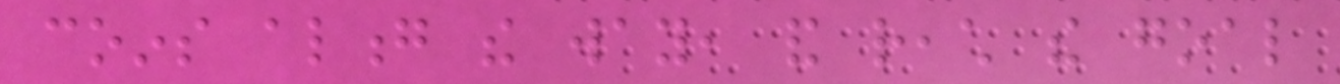coins along the way, and reach the goal
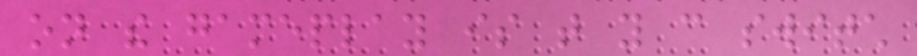on the gameplay is that you can switch
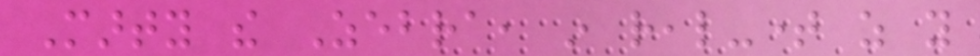Marty the Zebra, in real-time as you
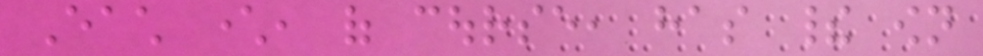Each character, of course, has their own
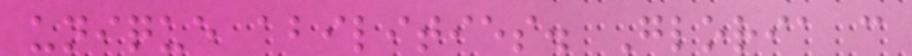unique abilities. Gloria can
